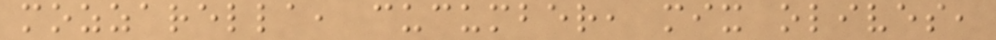mozzarella, cucumber, mix olives,
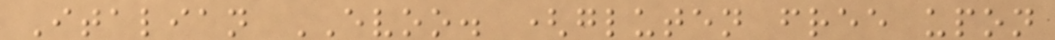Italian EVOO. (gluten free upon
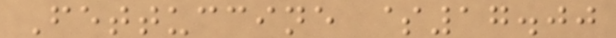Fettuccine $17.00
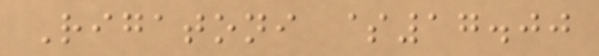Rigatoni $17.00
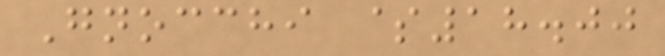Gnocchi $18.00
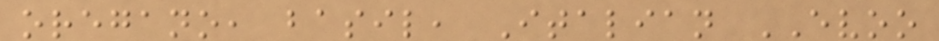oregano, basil, Italian EVOO
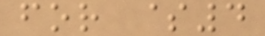for $4
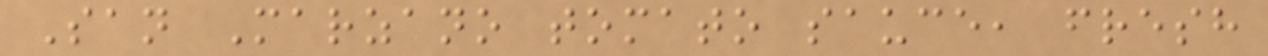San Marzano tomato sauce, fresh
